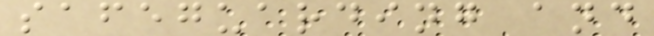safeguarding and
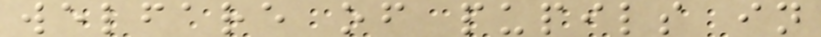welfare of pupils in
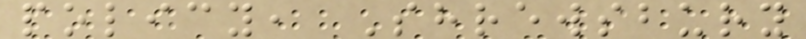policy, Shrewsbury
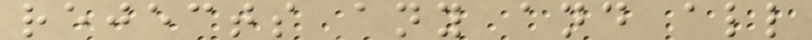rejects any and all
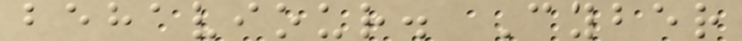behaviour. Cyber
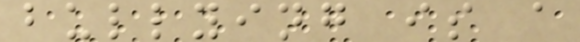bullying is a
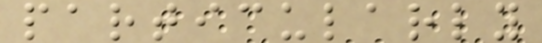particularly
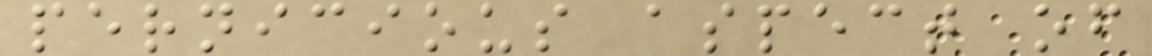pernicious aspect of
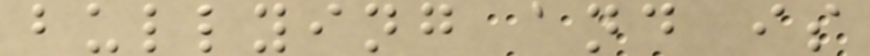bullying and is
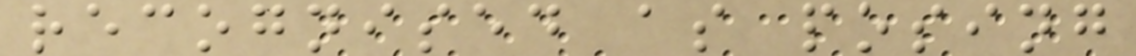recognised as posing
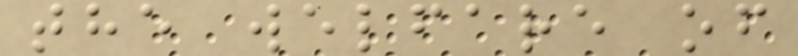the welfare of
